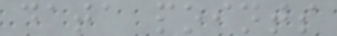data points
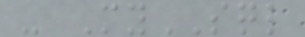- MySQL
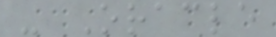- Oracle
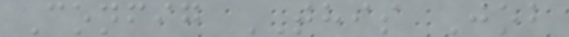Config THIS Job
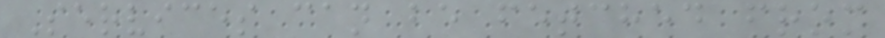Services can be fetched from
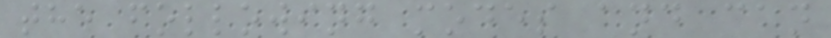the following modes and can
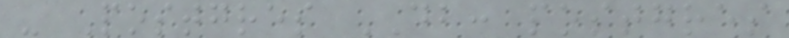- Postgres DB: postgres
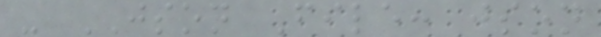- JSON File: json
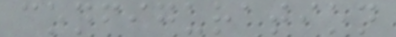configuration
